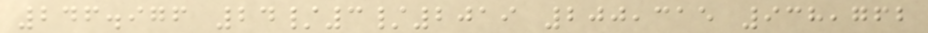246.976 24/3/2019 200,315 938,762
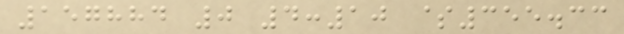157884 0 4:10 $355.33
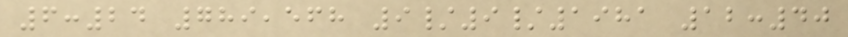6:24 789,568 9/9/1981 12:40
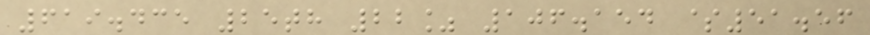619.435 25th 22% 106.154 $51.56
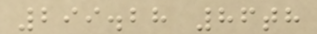299.28 86th
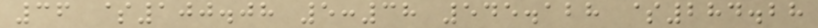36 $100.08 5:38 545.128 $284.28
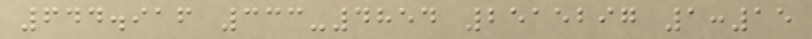644.916 333-4854 2515297 1:15
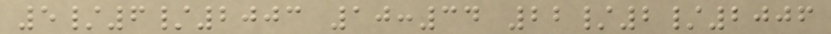5/6/2003 10:34 22/2/2006
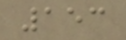153
